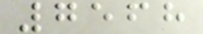7568
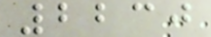2230
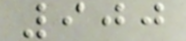900
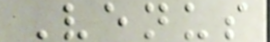Venus
